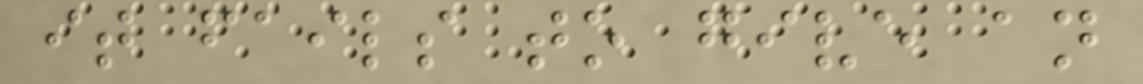it fails to give an
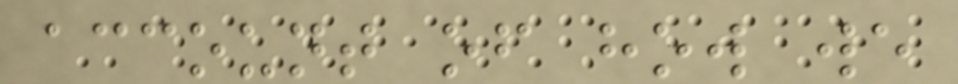account of how we
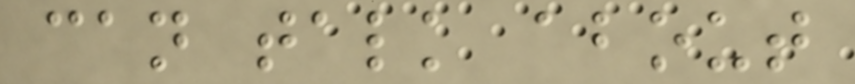can talk about
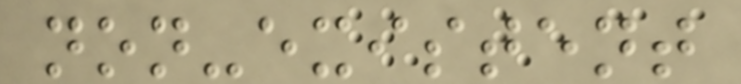non-existent
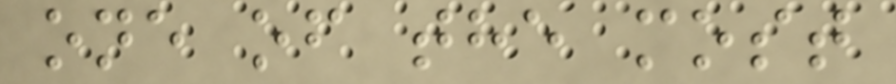one of the most
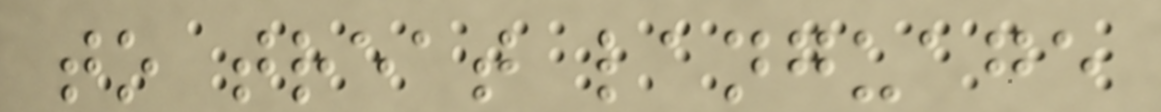to treat language
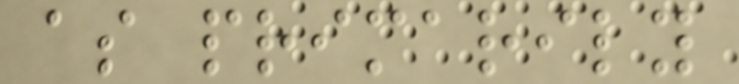as primarily
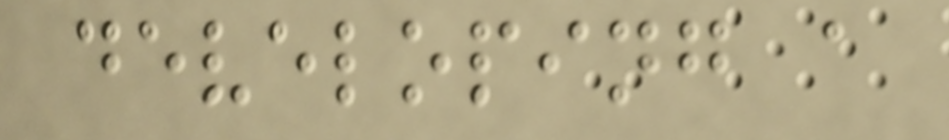developing a
